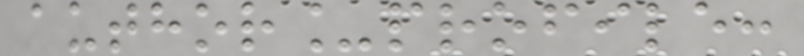author_profile:
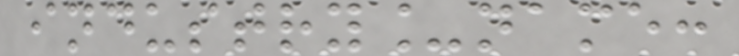industry_name:
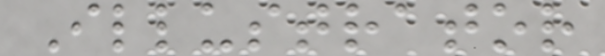Illustrator
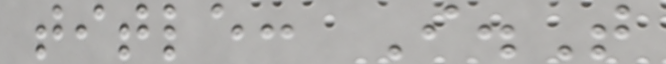title: I.T
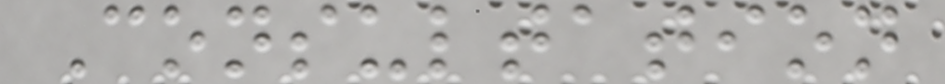Consultation
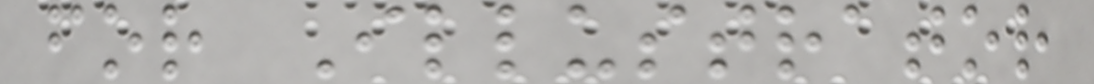for Illustrator
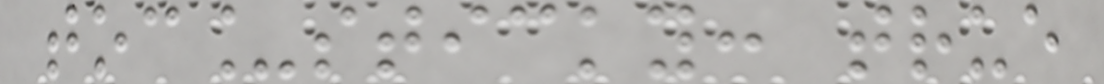toc_sticky: true
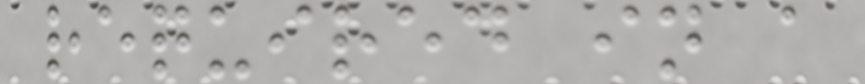required in a
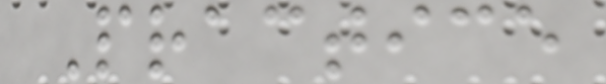Practice
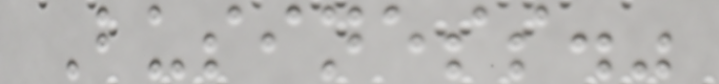Business."
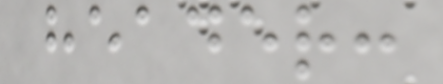header:
